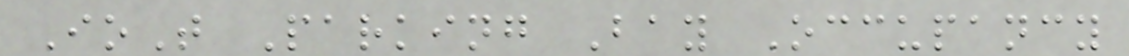IoT Parking Bay Occupancy
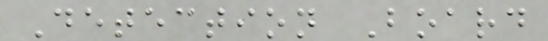Detection Board
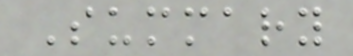Summary
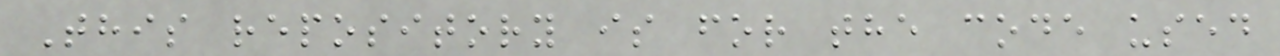This repository is for the code used
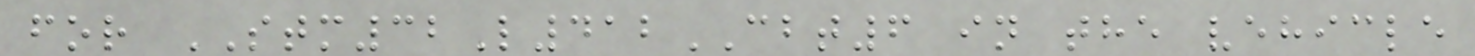for STM32L412CBT6 in the vehicle
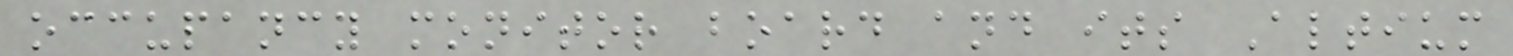occupancy monitor board and its Altium
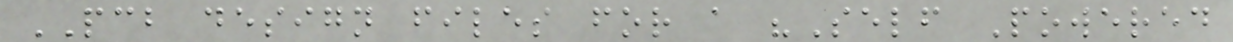PCB design files for a "Self Powered
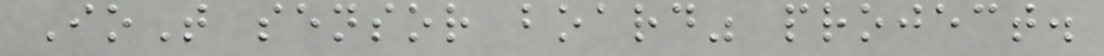IoT sensor board" project.
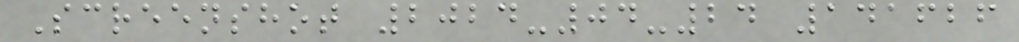Screenshot 2024-04-24 141626
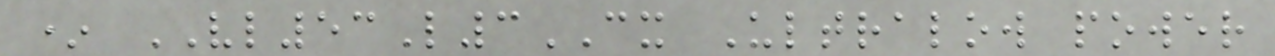* VL53L3CX Ultralow power
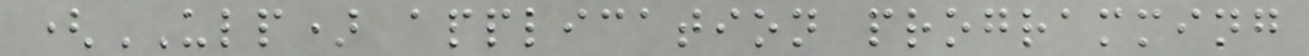(ULP) application programming
